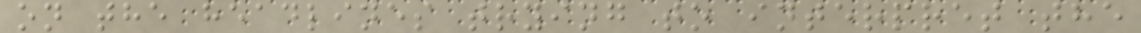on the headlines trying to interpret the
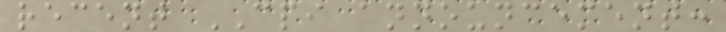recent CPI announcement:
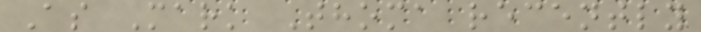As Mark Thoma recently
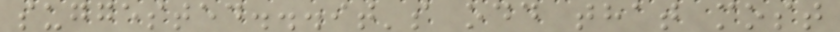suggested...it's odd that most
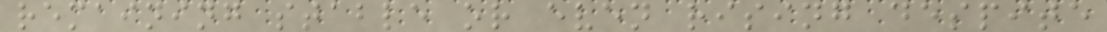remaining stable or even rising despite
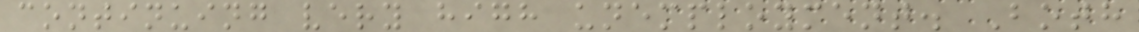continuing very high unemployment. Both
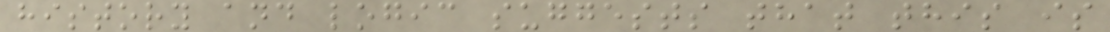history and logic suggests that this is
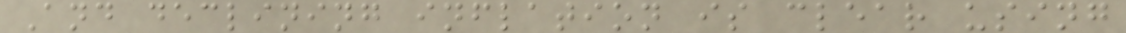And declining inflation is clear using
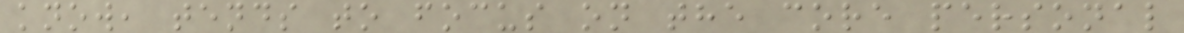know, tends to focus on the core personal
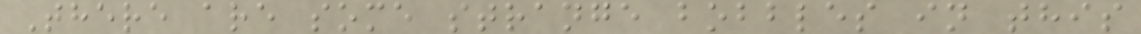There are some strange bobbles in this
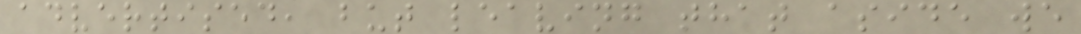advertised, but leaving that aside we
